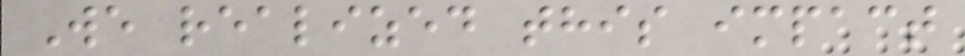We realized this impact
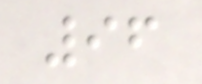96
